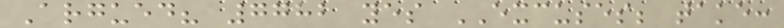Argued? 7782 yes EXCUSES; take:
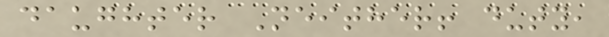daughter Neither! duty,
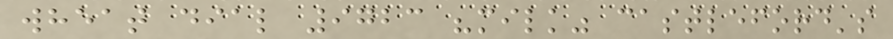wheat dial 9723 "milk" castleford's
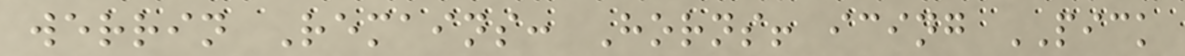werrin Remains: Horns! icing PICK
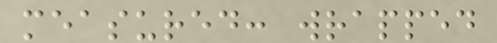measured: wrapped
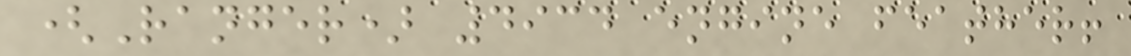(Ranger) 4934 engine feather!
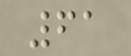61
